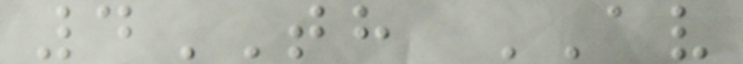4TH AV
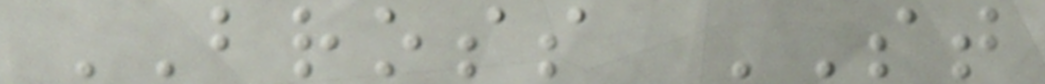BROSS ST
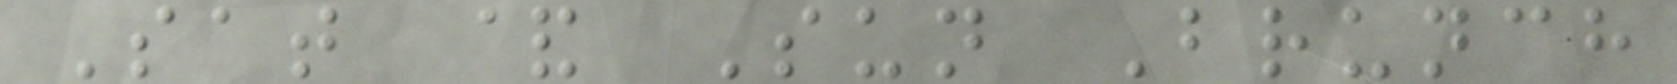Sat & Sun Brunch
